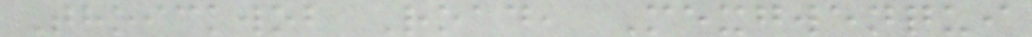Thoickwob Road, Mexgwenqui
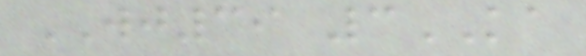WJ39 3KA
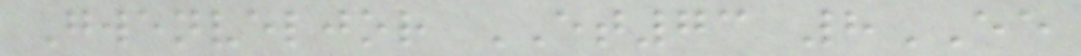Gwenveljor ET73 8EE
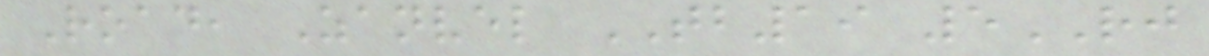Road, Zanvel TB19 5RJ
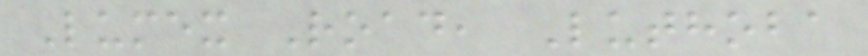Lumex Road, Luthoba
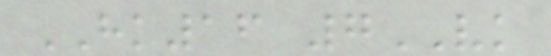HK16 7VK
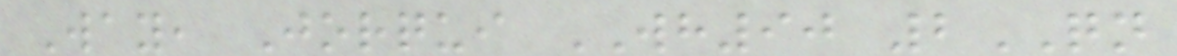Way, Jorqui WH90 2QN
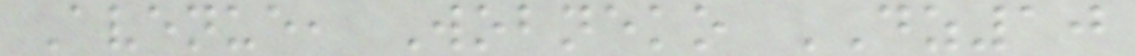Avenue, Wobneko DZ10
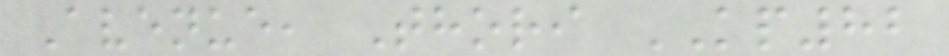Avenue, Thori KP82
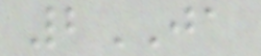2JA
